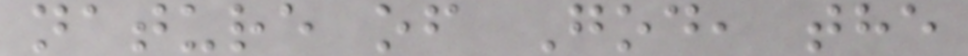nature of God, the
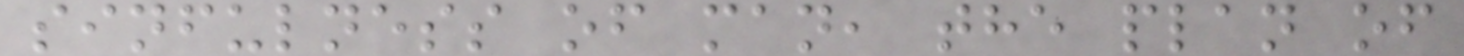sinfulness of man, the plan of
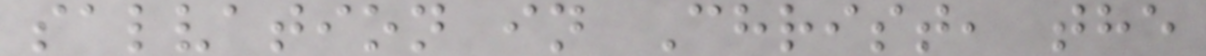salvation in Christ, the
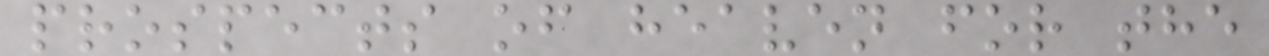prospects of heaven for the
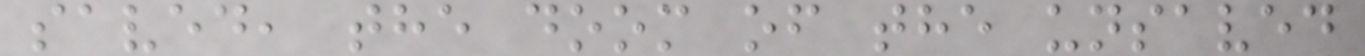saved, the doom of the unsaved
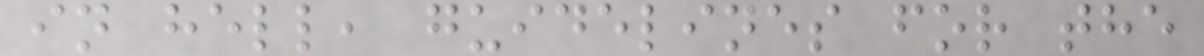in hell, guidelines for the
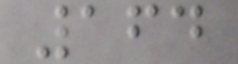164
